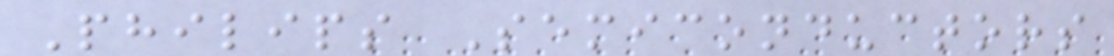Philips Semiconductors
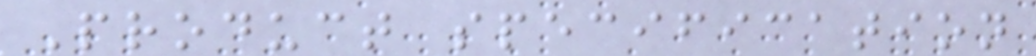Product specification
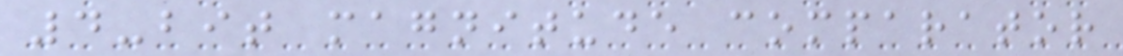4-bit magnitude comparator
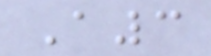A3
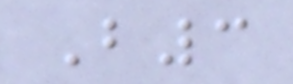B3
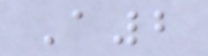A2
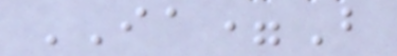IA=B
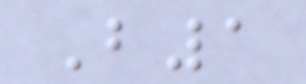B1
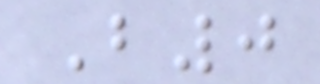B0
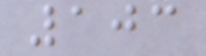103
